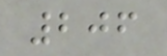206
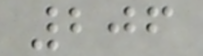206
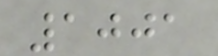1001
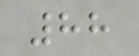88
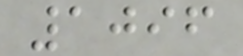1096
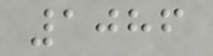1086
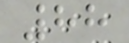88
